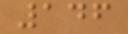146
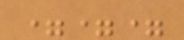===
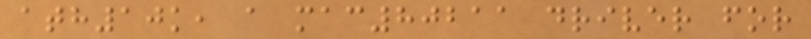ath10k, a mac80211 driver for
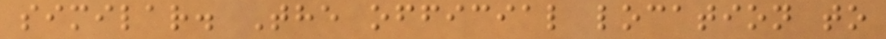similar. The official location to
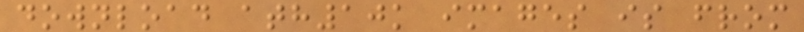download ath10k images is from
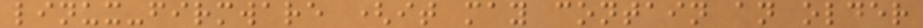linux-firmware (it may contain an older
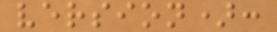version):
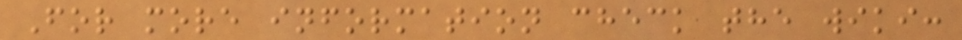For more information check the wiki:
